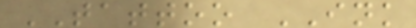TATTOO INK
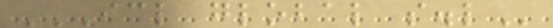ICL GLOBAL S.L
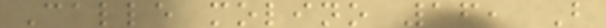Calle molino 16, B
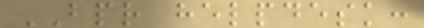BPR helpdesk:
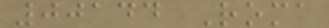00144 Roma
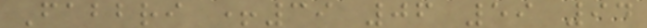Fabbri +39 06 59 94
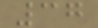37
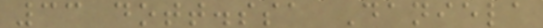33 dott.ssa Daniela
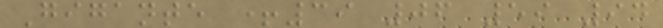Gigante +39 06 59 94
